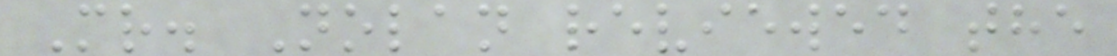Mr. Nolan reviewed the
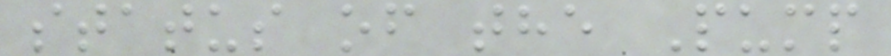status of the Pump
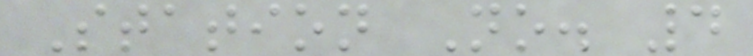Station No. 4
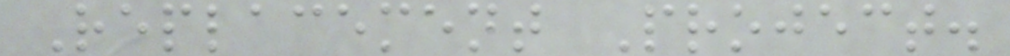Replacement Project.
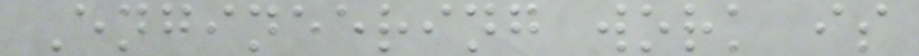Engineering work is
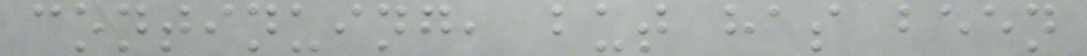continuing, but has been
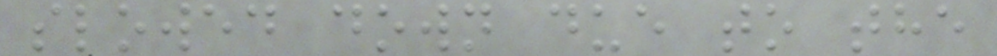slowed down due to the
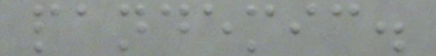pandemic.
